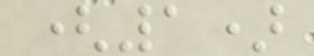(1)
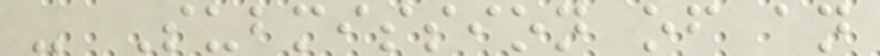- Submission of an
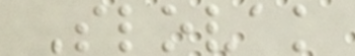Slovak
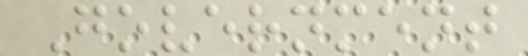Government
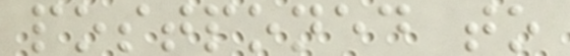postponed to
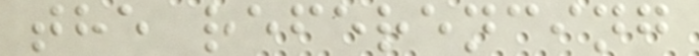the referencing
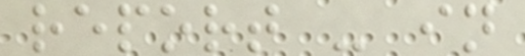report - in
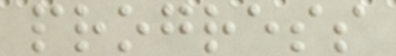progress
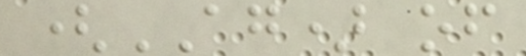(AG) of
